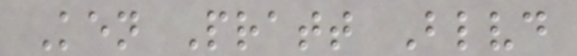Ken Pratt Blvd
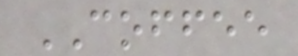COFFEE
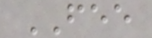FEE
